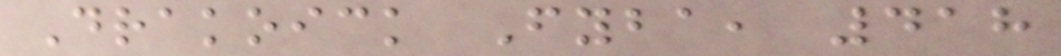Drakoick Fyba, 418
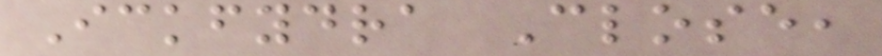Ickfydra Close,
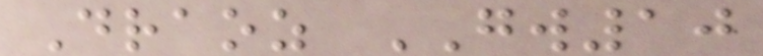Draoz GW10
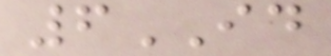6ID
